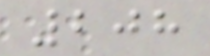208
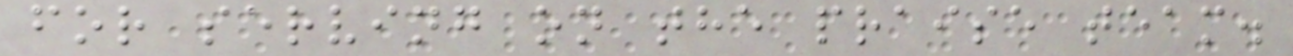for serving on the praise team.
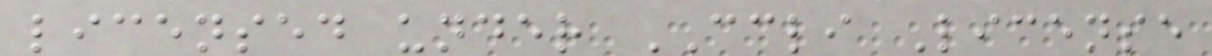licensed under CCLI License
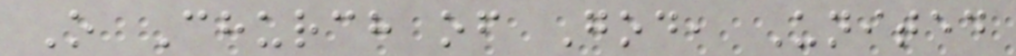O Church of God, United
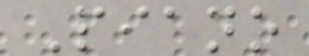Piano
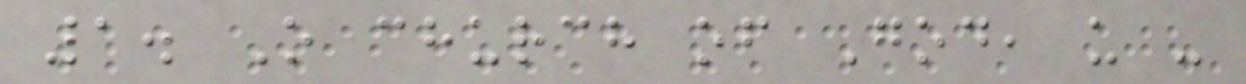1. O church of God, u -
